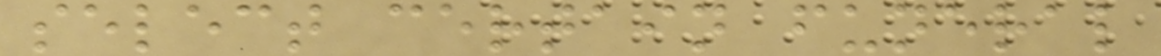select certain funeral
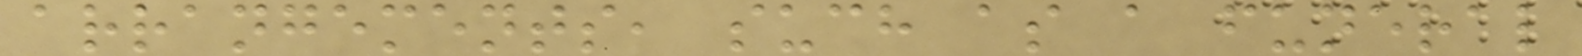arrangements, such as a funeral
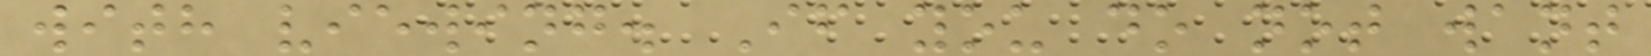with viewing. If you do not want
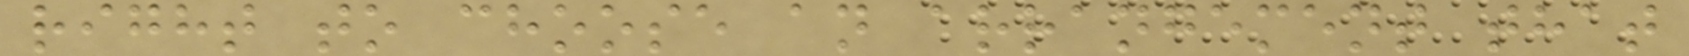right to choose an arrangement that
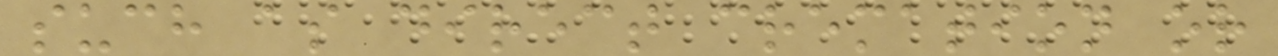such as direct cremation or
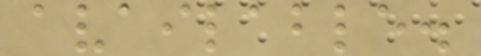available.
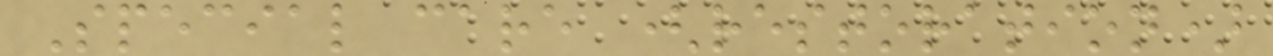Special care (restoration)
